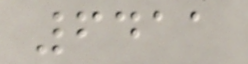6411
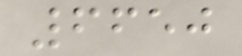6650
